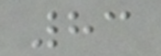83
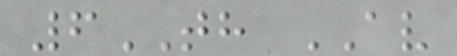6TH AV
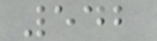542
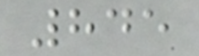845
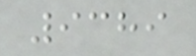9389
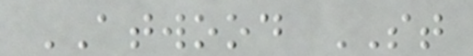ATWOOD ST
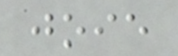joie
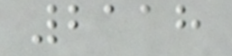2118
